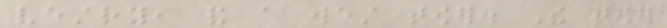vestry, and a west tower. The tower
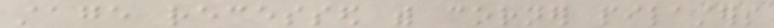stage recessed with corner pilasters
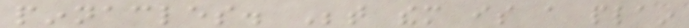pinnacles. Between them is a plain
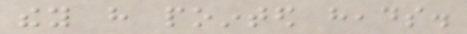they have pointed heads.
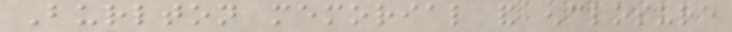Burlton memorial and enclosure
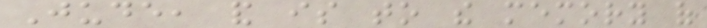Jude, and is to the memory of
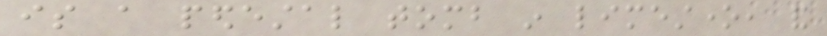is a pedestal tomb in limestone, and
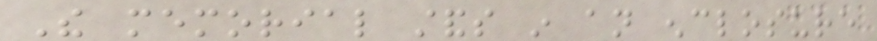The memorial stands in an enclosure
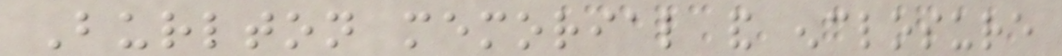Burlton memorial and enclosure
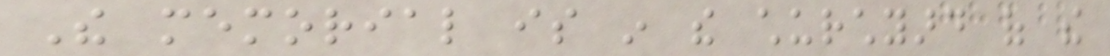The memorial is in the churchyard of the
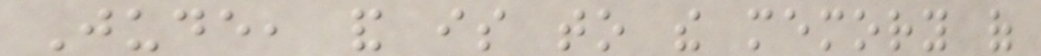Jude, and is to the memory of
